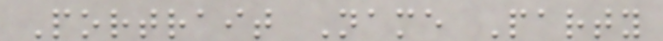Portrait Name Party
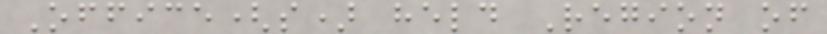Office(s) held Region of
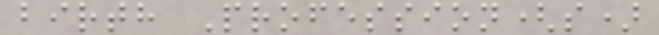birth Profession(s)
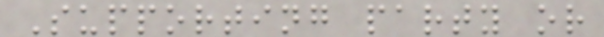Supporting party or
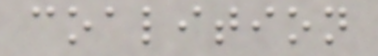coalition
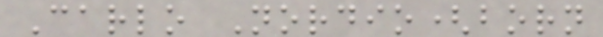Carlo Nordio(born
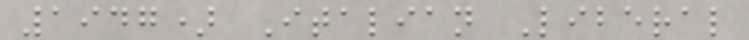1947) Italian Liberal
